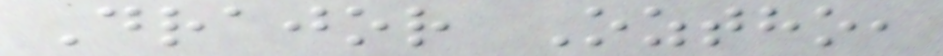Drajor Oztho,
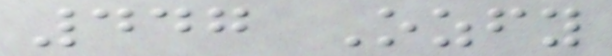447 Ozfy
